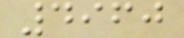4960
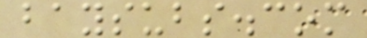baysubs.com
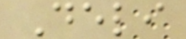Deli
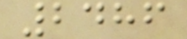2486
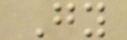Gy
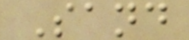Sand
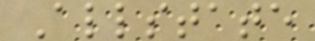Allstate
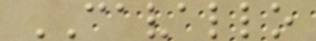CAVALLO
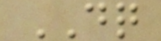DQ
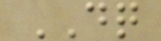DQ
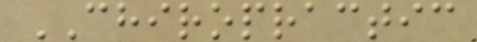CHIROPRACTIC
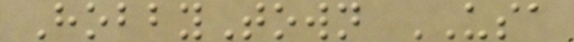HobbyTown USA
